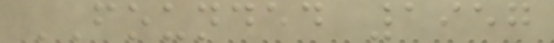FOUNDED 1957
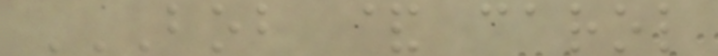BOB & CAROL
